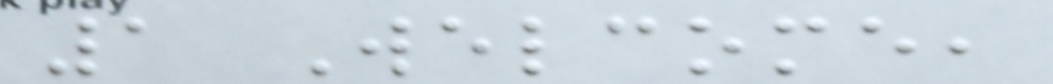1 Welcome,
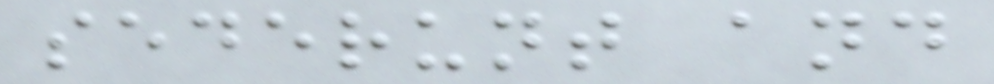sederunt and
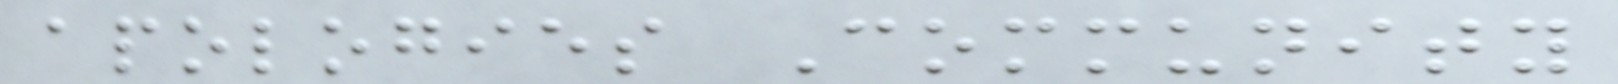apologies Community
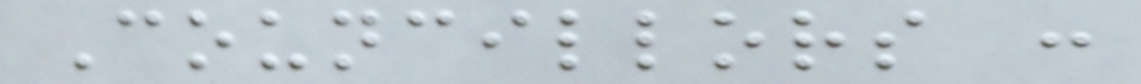Councillors :
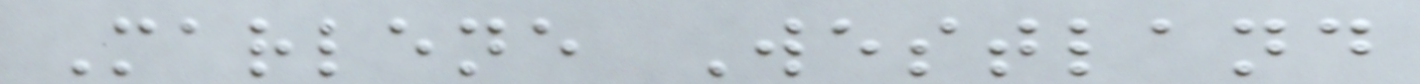Marlene Westland
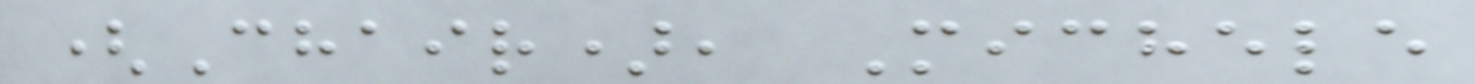(Chair), Michele
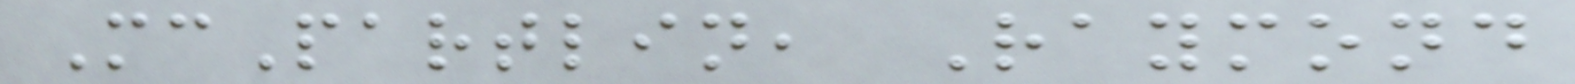McPartlin, Raymond
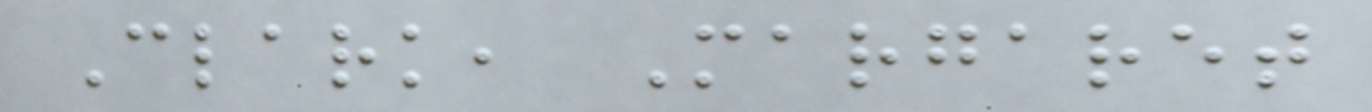Clark, Margaret
